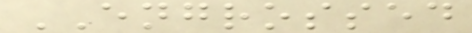ENGROSSED
